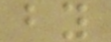by
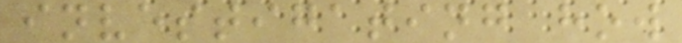investigating how
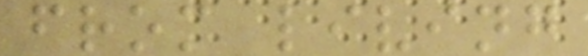from living
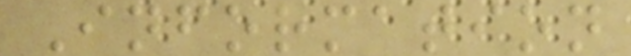Information
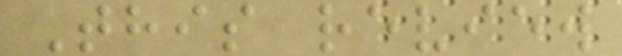This review
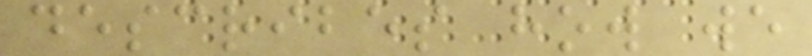describes how we
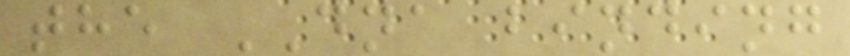the DNA binding
